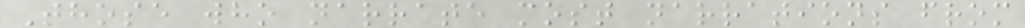Those who narrate most narrations from
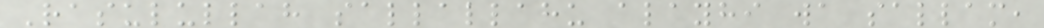Rasulullah sallallahu alayhi wa sallam,
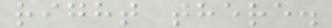right there.
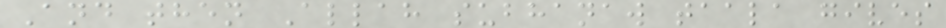And then Allah subhanaw taala gives
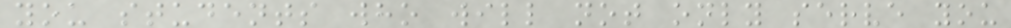you students who will not only serve you
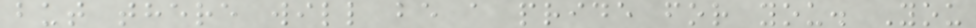but there will be a pride for you. You
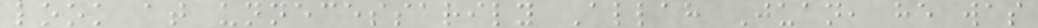look at unnecessarily Allah Juan, he was
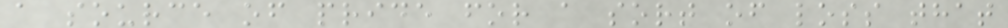a source of pride for a sort of loss that
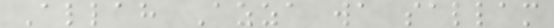Allah Azza wa sallam
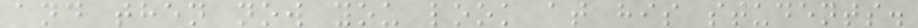and then now you look at his students.
